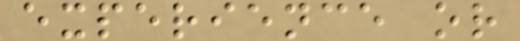experience or
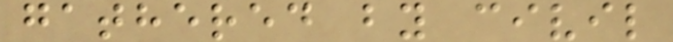gathered by civil
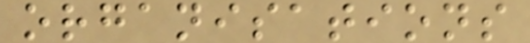organisations
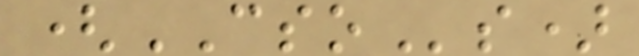(CSOs)
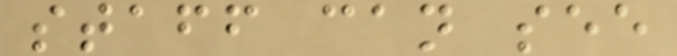staff can see
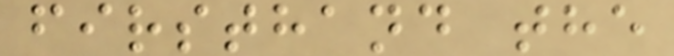firsthand the
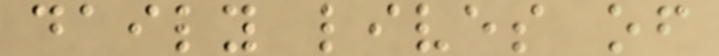daily lives of
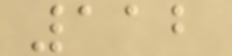112
